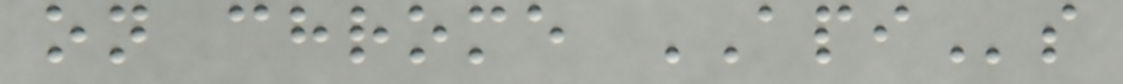on chrome APIs
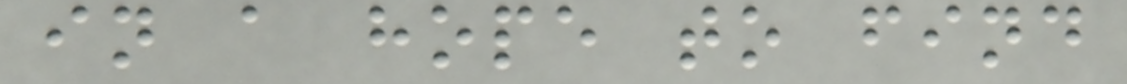in a hope to find
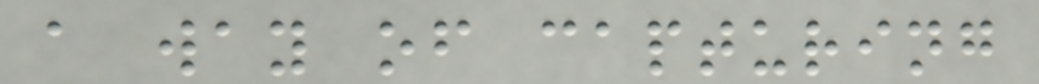a way of capturing
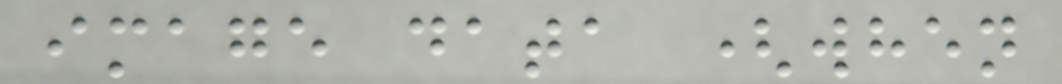image data (when
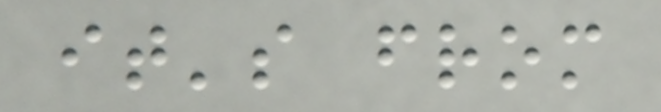it's from
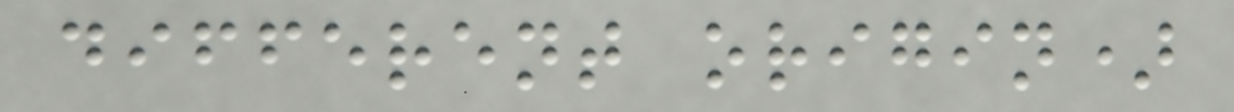different origin)
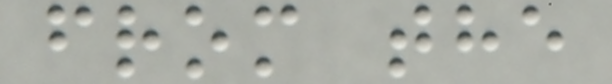from the
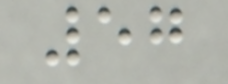57
